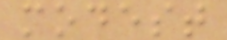modest
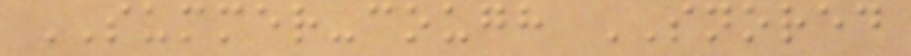SUMMER-cough SNORED
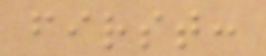first:
